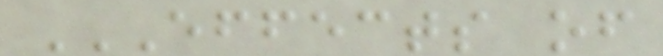EFFECTS OF
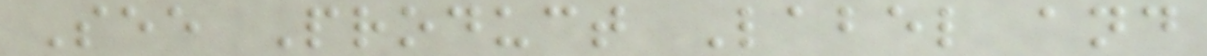See Product Label and
